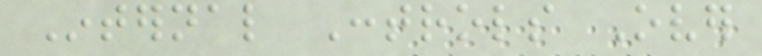Internal Controls Over
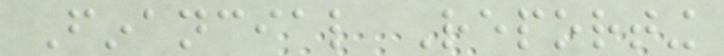Financial Reporting
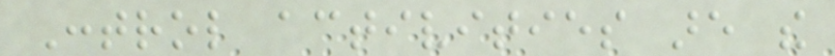Control activities are the
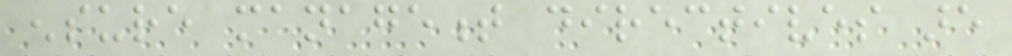ensure management directives are
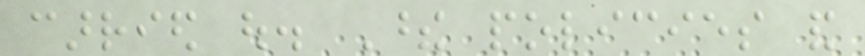carried out. These policies and
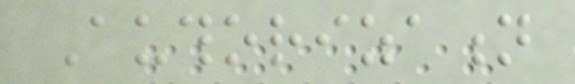Authorization
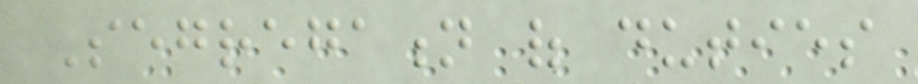Segregation of duties
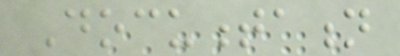Documentation
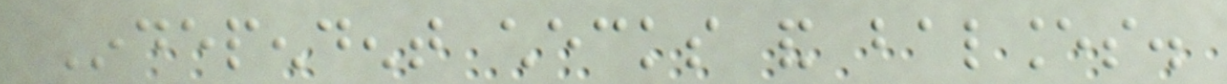Independent checks and balances.
